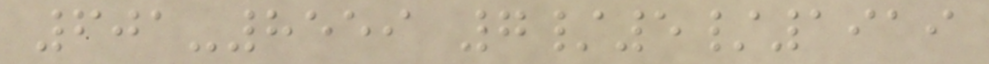601-8559 7/5/1919
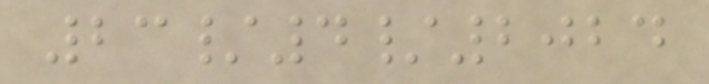23/4/2024
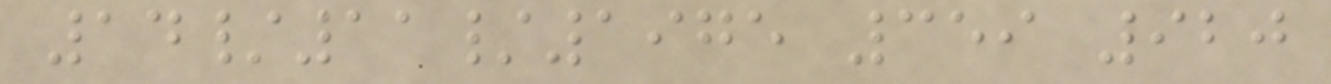14/11/1975 359 920
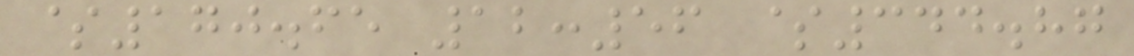$170.65 12:56 $344.87
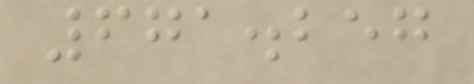671.257
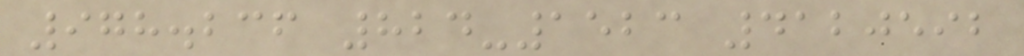978.236 824-1523 4120592
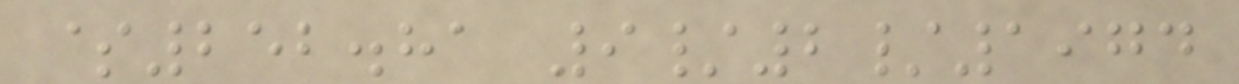$252.81 9/2/1974
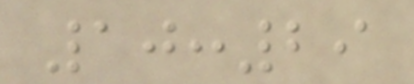10:29
